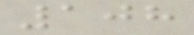108
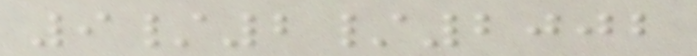9/2/2002
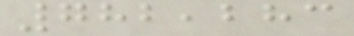782,283
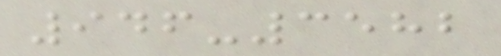946-3582
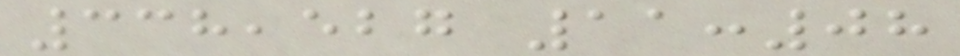338,527 11:08
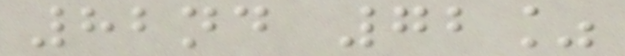82nd 72%
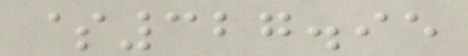$327.95
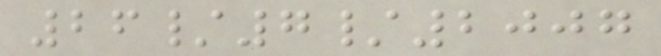26/7/2007
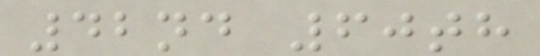42nd 60th
